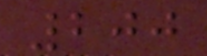200
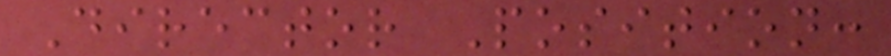Director Position:
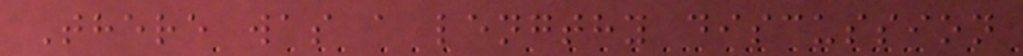There was a lengthy discussion
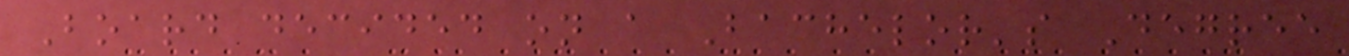Board decided on a Bachelor's Degree
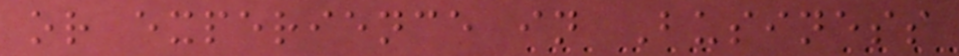or experience in Business
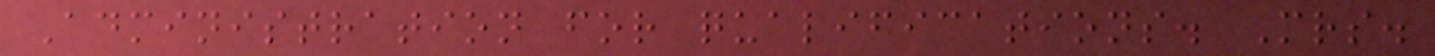Administration for qualifications. Mrs.
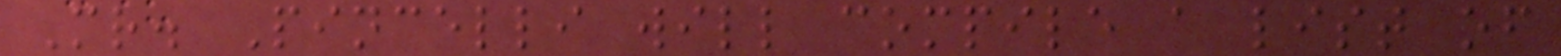Mr. Pincelli will compile a list of
